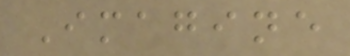Imagine
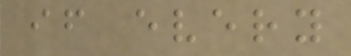if every
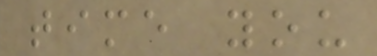time you
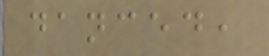danced,
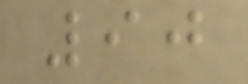90
